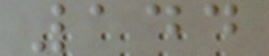144
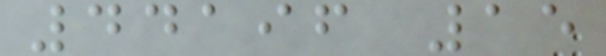44196 15
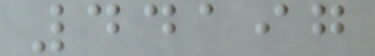44197
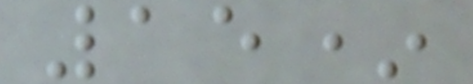15*
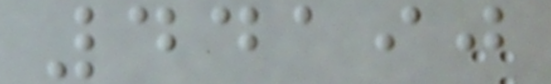44190
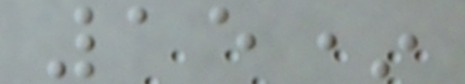15*
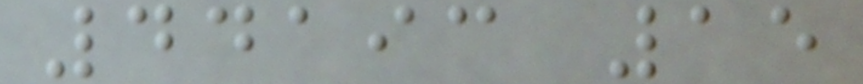44193 15
